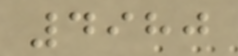4980
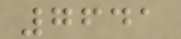7641
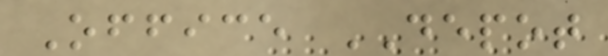Office DEPOT
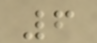6
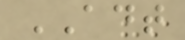ADT
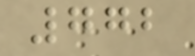772
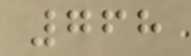768
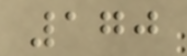170
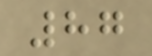87
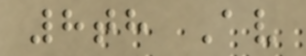8th Av
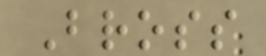Bross
